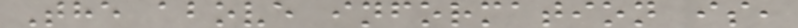The above information is,
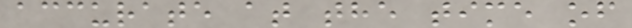accurate at the time of
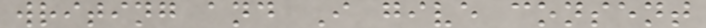writing and I give consent
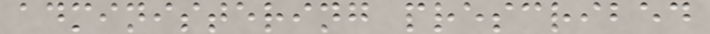administering prescribed
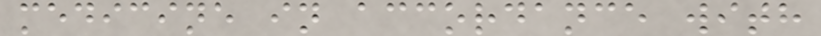medicine in accordance with
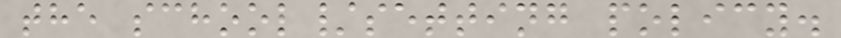the school/setting policy.
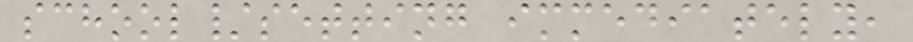school/setting immediately,
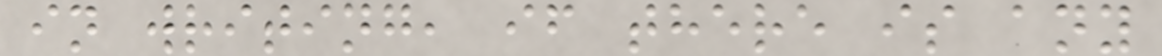in writing, if there is any
